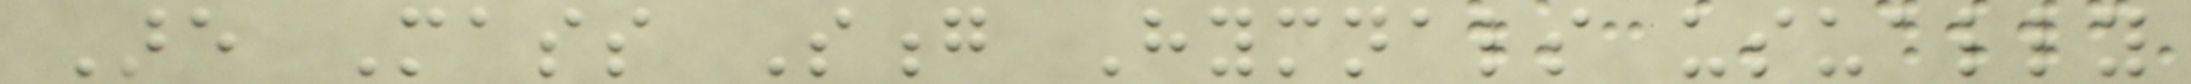Are Mass Song Hymnals usually
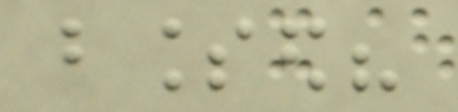blessed?
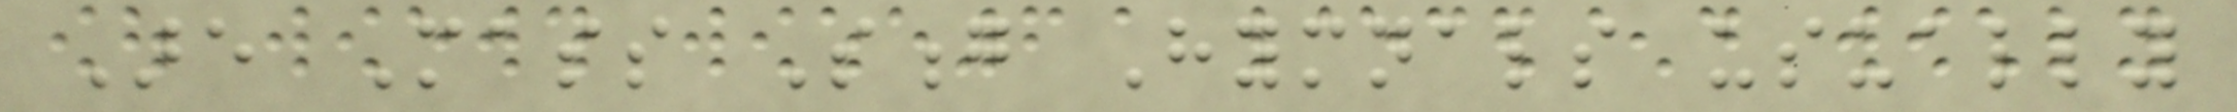Are Mass Song Hymnals usually
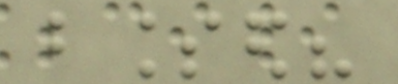blessed?
